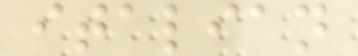italian
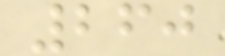260
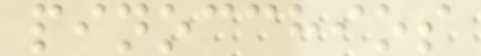pinocchios
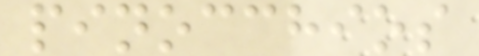pinocchios
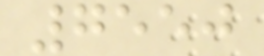7550
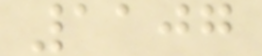1107
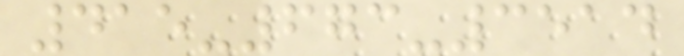415-673-3514
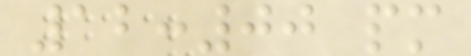12:00 pm
